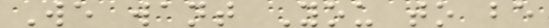We want You to be
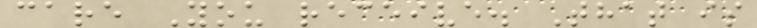care You receive. That is
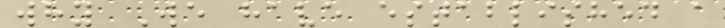why We have established a
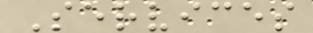Services
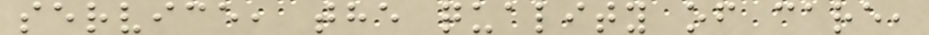service, the quality of care,
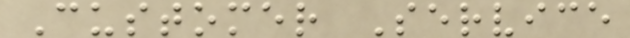Customer Service
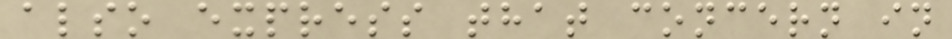also express that concern in
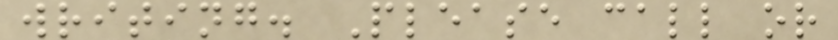writing. Please call or
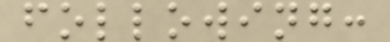following:
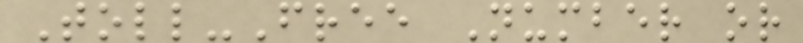Toll-Free Number or
